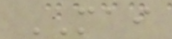MAI
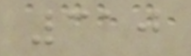310
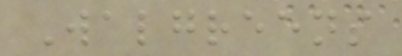Walgreens
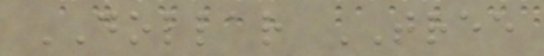DOLLAR TREE
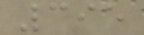395
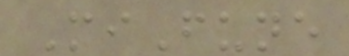MiFune
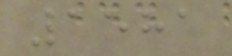1581
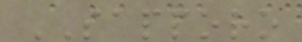SAPPORO
